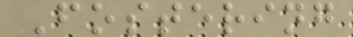Fostering
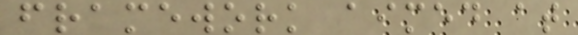framework aimed at
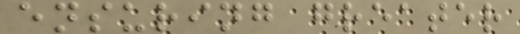ensuring greater
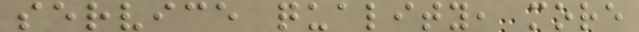service quality, more
